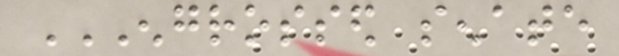ENGROSSED SENATE
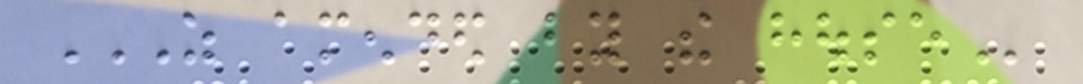AS AMENDED BY THE HOUSE
